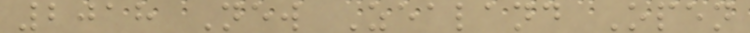2018 New Zealand Open
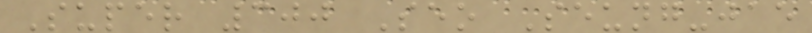Super 300 Seo Seung-jae
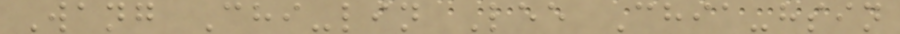Wang Chi-lin Lee Chia-hsin
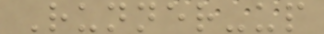Runner-up
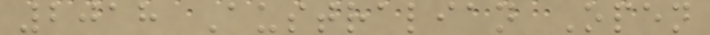2018 Australian Open
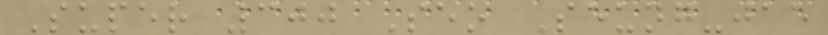Super 300 Seo Seung-jae
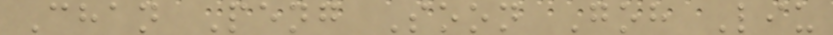Chan Peng Soon Goh Liu
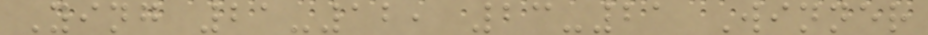Ying 21-12, 23-21 Winner
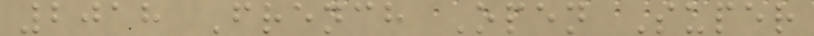2018 French Open Super
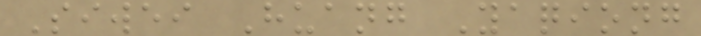Siwei Huang Yaqiong
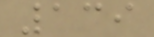139
